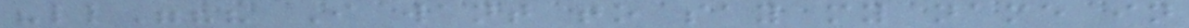"ll"?? I want to say my name in
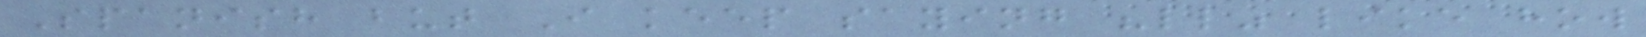Spanish but I keep saying "ll" like how
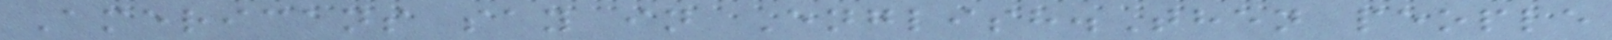Americans say in English.Then people
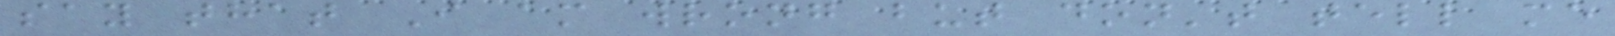say that I am wrong but don't tell me
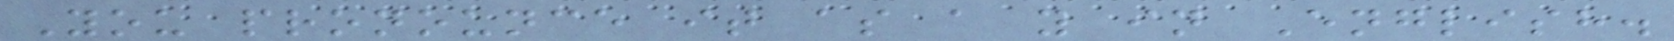You pronounce it as a y in English.
